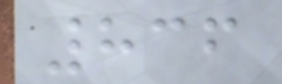836
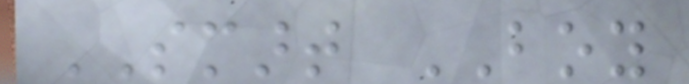SMART BOY
